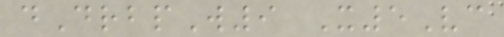dDrbpW9 X5Vc
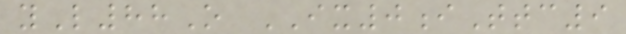yL88O IX0iTtc9
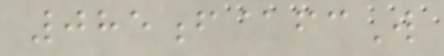085f@fcW
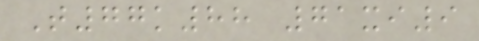T77k88 71xi9
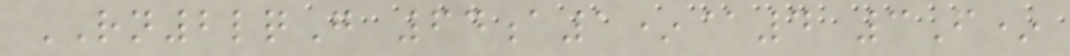RN2lqG 64a1*@4 3F*
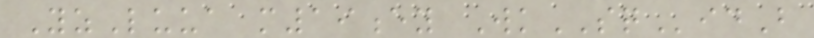YzLuua m19ey WkSQidB
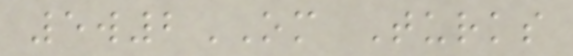5w2OM Turks
